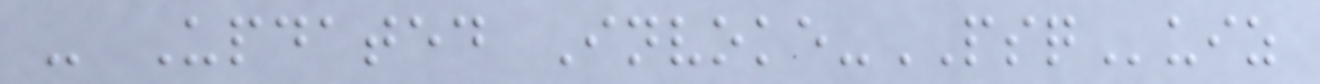- Updated Invoke-PSQuiz
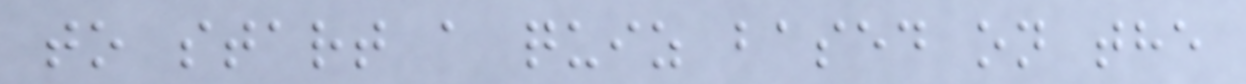to start a quiz based on the
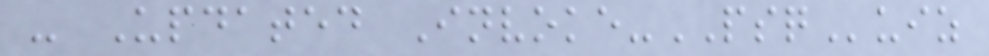- Updated Invoke-PSQuiz
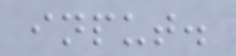input.
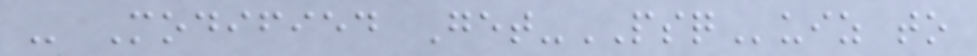- Modified Get-PSQuiz to
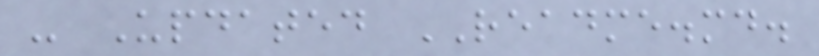- Updated README.md.
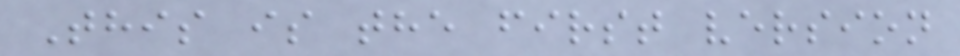This is the first version
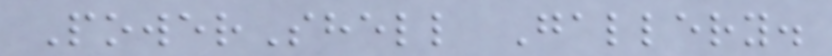PowerShell Gallery.
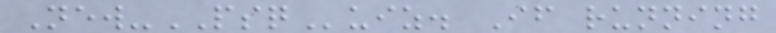New-PSQuiz. If running
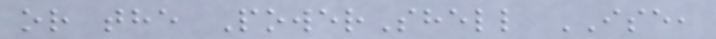or the PowerShell ISE,
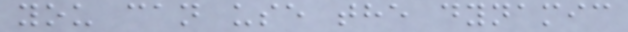you can use the dynamic
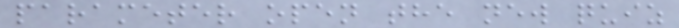parameter open the new quiz
